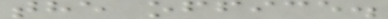the office.
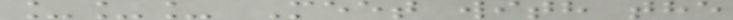___ Meet with the
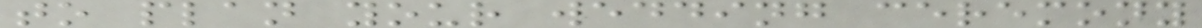to plan your wedding ceremony
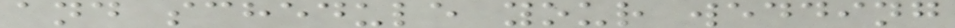and schedule your wedding
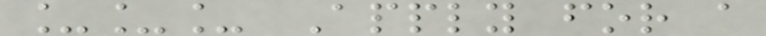___ Apply for a
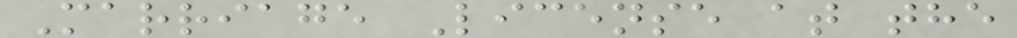Marriage License at the
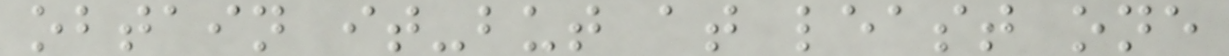obtain it-but at least one
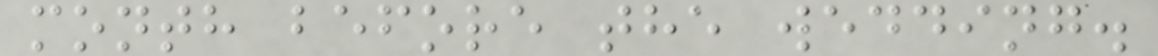month before the wedding.
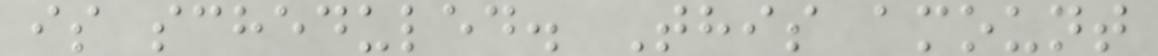is scheduled. This amount
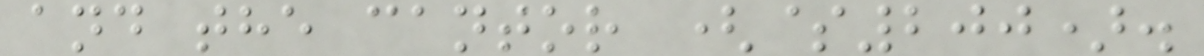and the cantor ($200).
